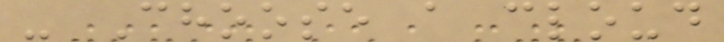- Choose a cloud
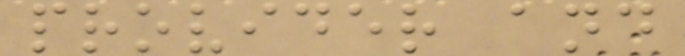provider and
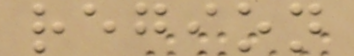region
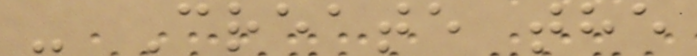- Create the
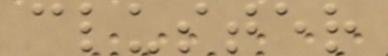cluster
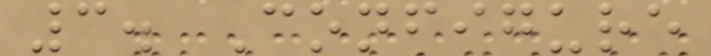3. Configure
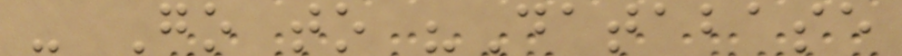- Go to "Database
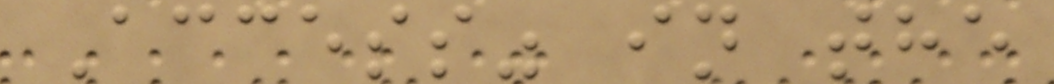Access" in the
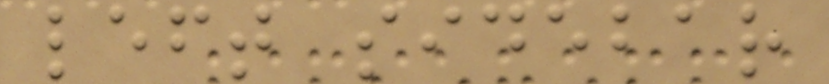left sidebar
